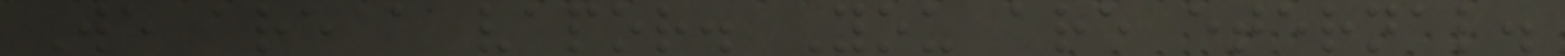We are a vapor. You are eternal.
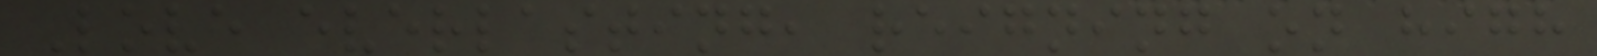Love everlasting, reigning on high
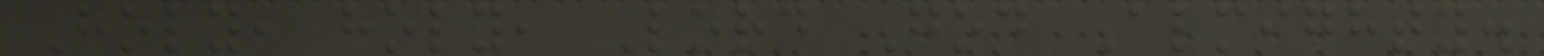Holy, holy, Lord God Almighty.
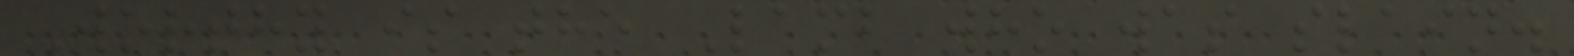Worthy is the Lamb who was slain.
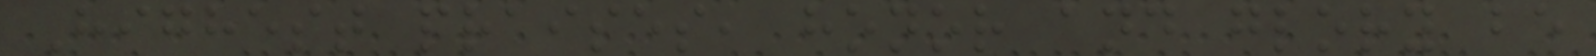Highest praises, honor and glory be
